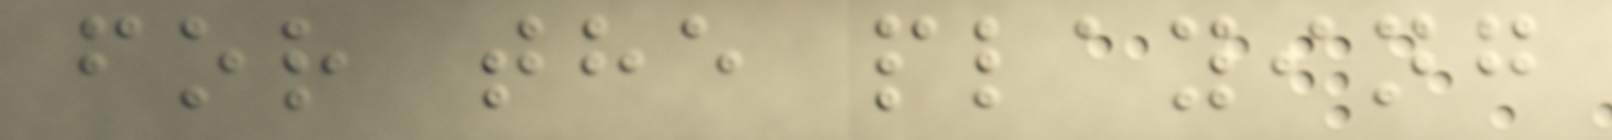for the playing
